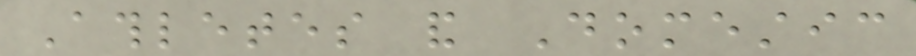Athletes and Domestic
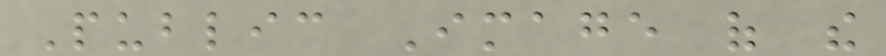Public Image of the
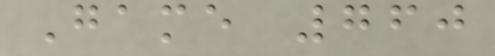Game 760
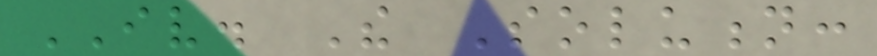IV. The Solution:
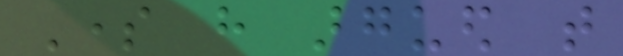Some have argued that
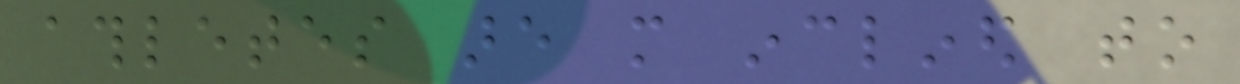athletes are more inclined to
